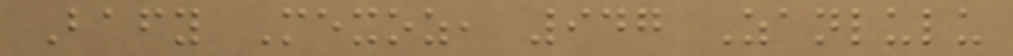Bafy Mexoz, 947 Zanlulu
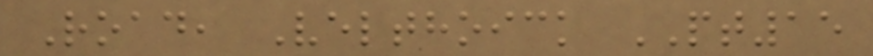Road, Velthoick PT15
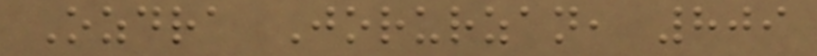Ozdra Jorurzan, 809
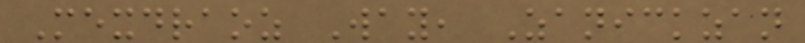Mexdraoz Way, Zanickzan
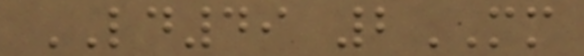LD49 2MM
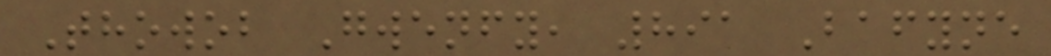Thowob Gwenfy, 891 Bafyne
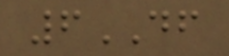6DF
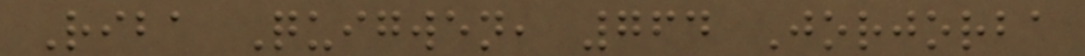Riba Quigwen, 764 Jorjorba
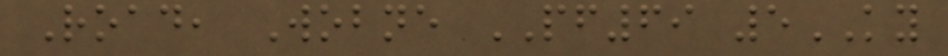Road, Wobne PF69 5KY
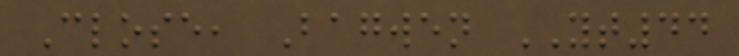Close, Bagwen YT44
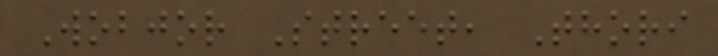Wobjor Street, Thori
